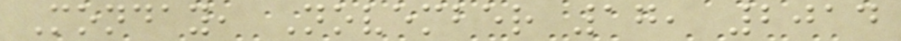Monday, November 17, 2014
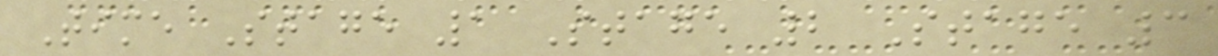Time Stage 1 Stage 2 Stage 3
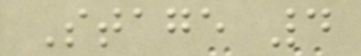Stage 4
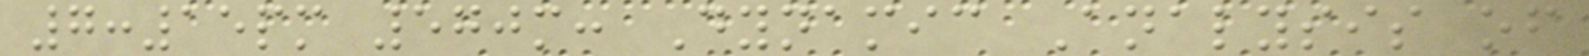7:15pm 570m: Dynamic Analysis of
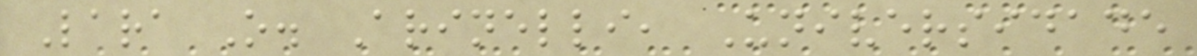Lara O. Arinelli, Universidade
